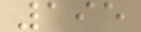195
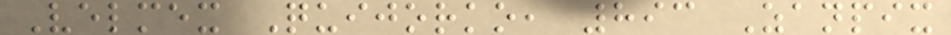Velmex Quijorko, 893 Zanpix
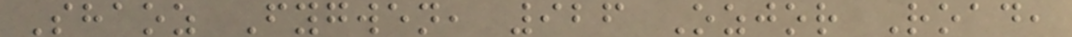Shaoz Fygwen, 926 Ozjor Road,
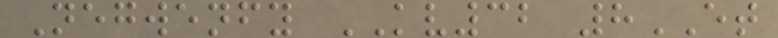Negwenfy KV32 8ET
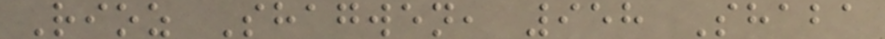Rioz Shagwen, 958 Shaba
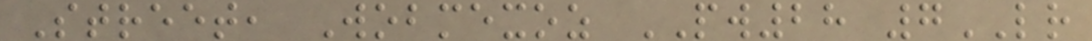Street, Wobmexoz PW28 7LR
